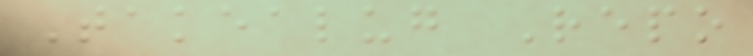Takealug Repo
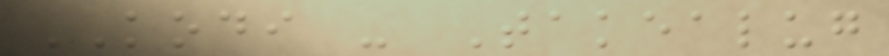KODI - Takealug
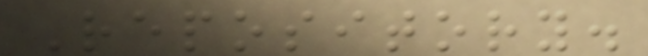Repository.
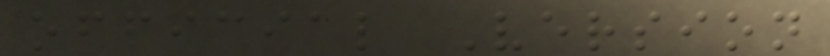official Version
